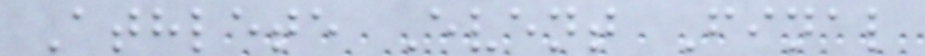Athlete Event Final
